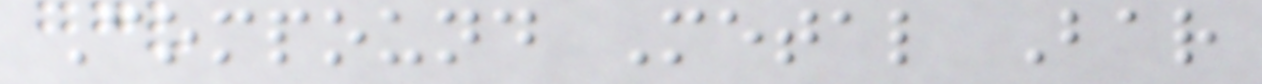Compound Metal Bar
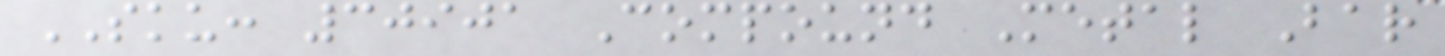SKU: 30901 Compound Metal Bar
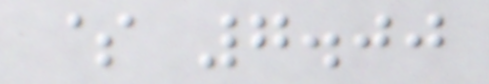$ 7.00
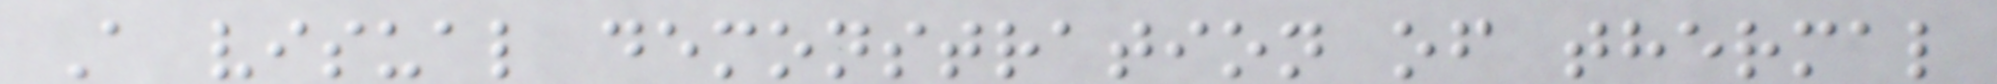A visual demonstration of thermal
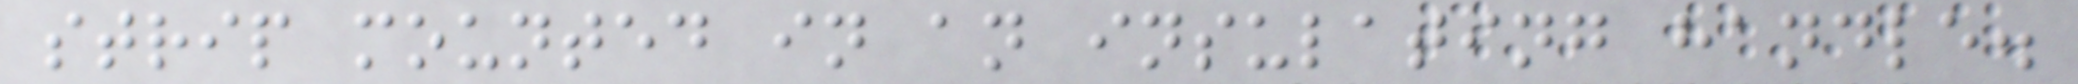strip mounted in an insulating handle.
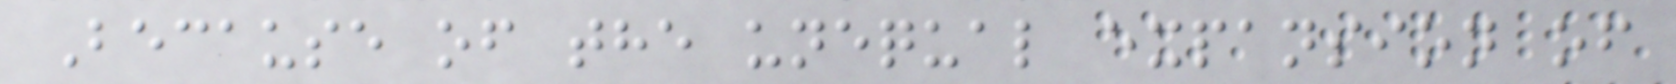Because of the unequal expansion of
